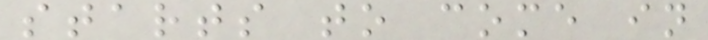starts to come in
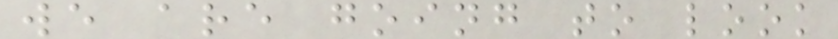we are going to look
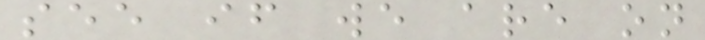see if we are on
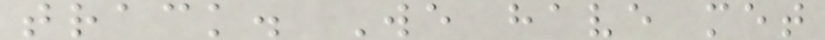track. We have met
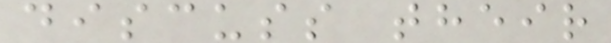discuss their
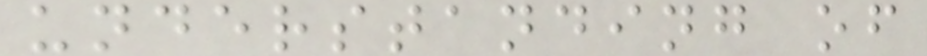understanding of
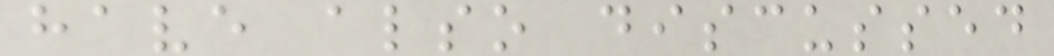have also discussed
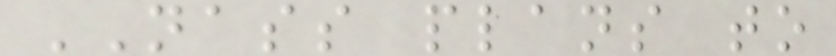NASS plans to
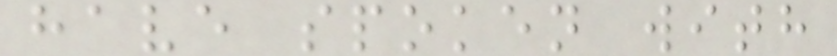have spoken with
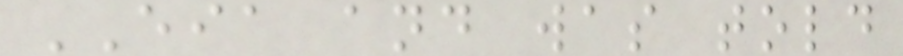EIA and was told
